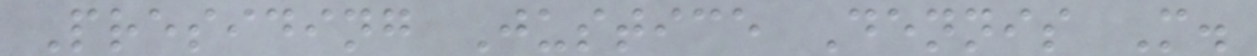Presiding Justice Dennis M.
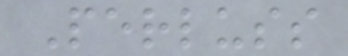Perluss
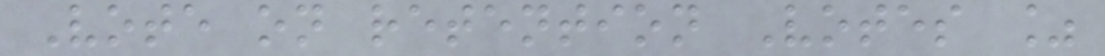Vote on retention Votes %
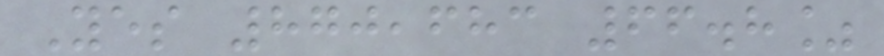Yes 870,683 66.8%
